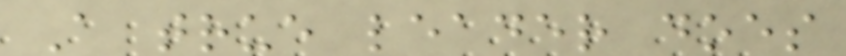A true leader does
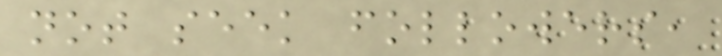not seek followers,
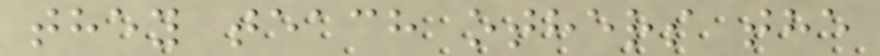they teach others the
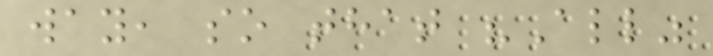way, so that "All"
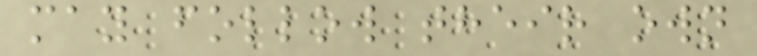may follow their own
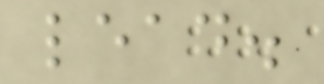lead.
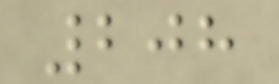208
